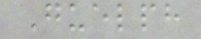Guelph
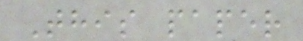This paper
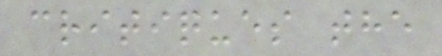critiques the
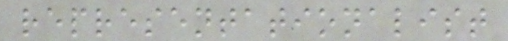representationalist
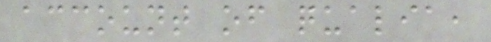account of qualia,
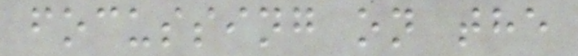focussing on the
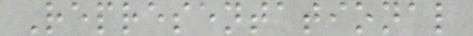Representational
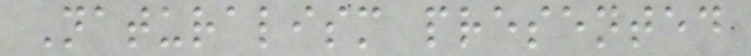Naturalism presented
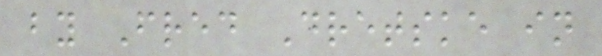by Fred Dretske in
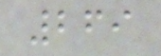269
